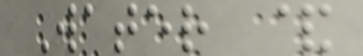Water &
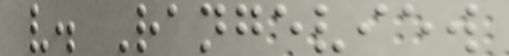v. Rangeview
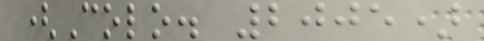(Colo. 2005)
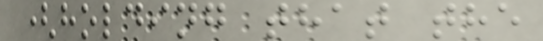(holding that the
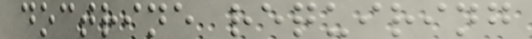doctrine requiring
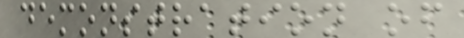demonstration of
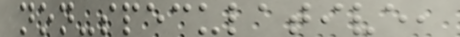non-speculative,
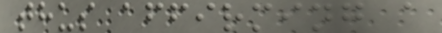thus affirming a
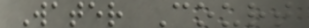Water Court
